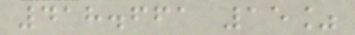418.661 15%
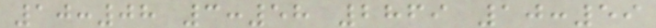10:08 3:58 2869 10:59
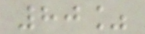80%
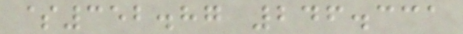$352.87 246.331
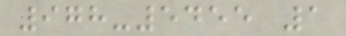978-5455 1
